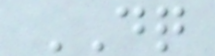DQ
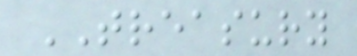TREASURY
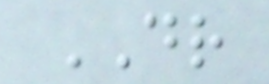DR
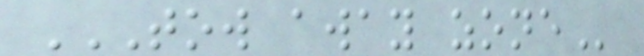TOW AWAY ZONE
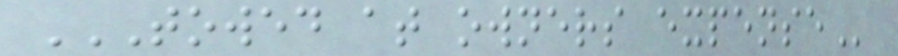TOWED AT OWNERS EXPENSE
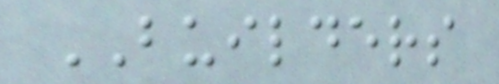BUILDERS
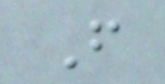F
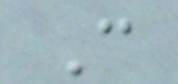C
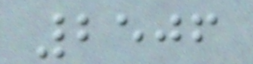2506
